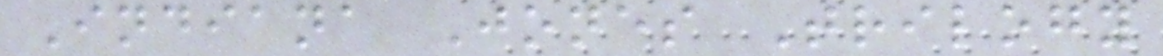Indiana Jones Trilogy
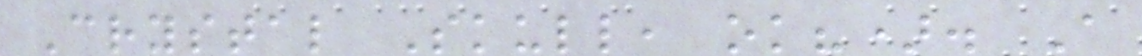Crystal Skull, ok?). A
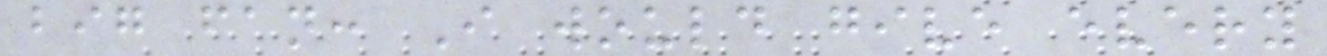big fan: I would give every
